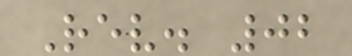Rev. 02
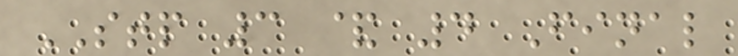STP 3 & 4 Final
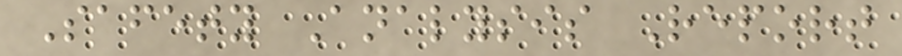Safety Analysis Report
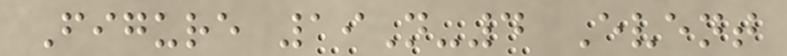Figure 19N-4 Event
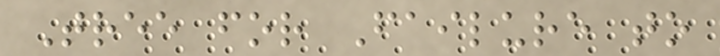Tree for Failure to
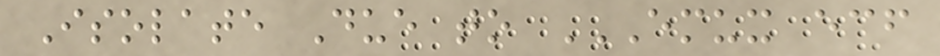Isolate Due to EMUX ECF
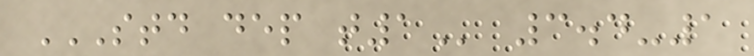STD DEP T1 3.4-1
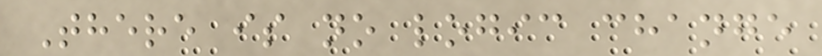There is no logic change
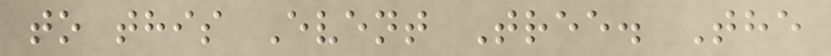to this Event Tree. The
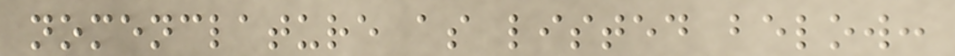nomenclature as listed below:
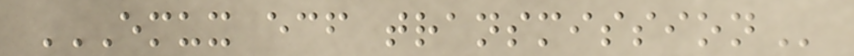EMUX ECF TRANSMISSION
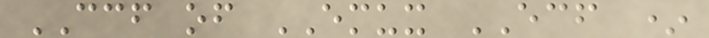CCF of EMUX ECF *
